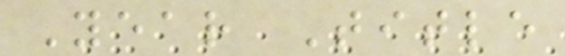Year Title
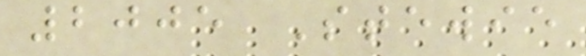2005 Stewie
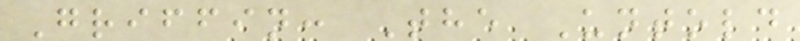Griffin: The Untold
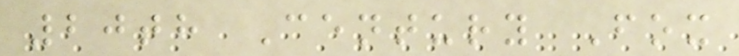20th Century Fox
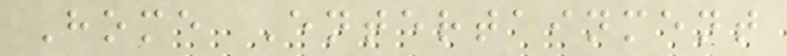Home Entertainment
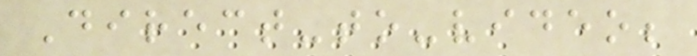Direct-to-video;
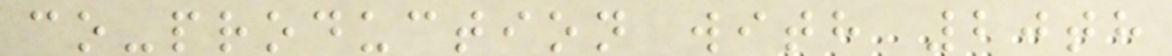co-production with 20th
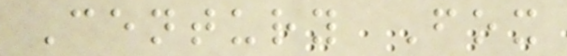Century Fox
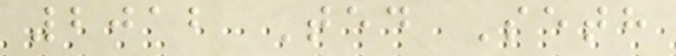2012 Ted Seth
